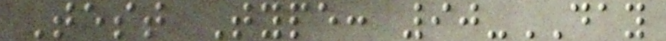Test Type: 90-DAY
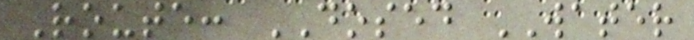Route: DOSED WATER
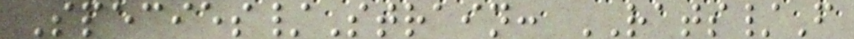Species/Strain: RATS/F
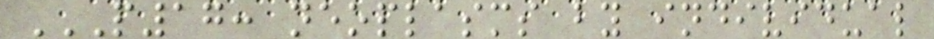P17: NEOPLASMS BY INDIVIDUAL
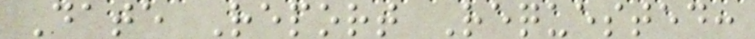Date Report Requested:
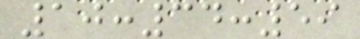10:34:59
